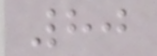80
